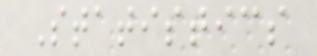Statistics
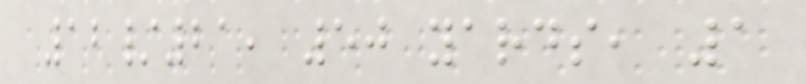12/21, 50 yards, 1
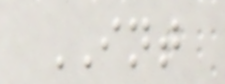INT
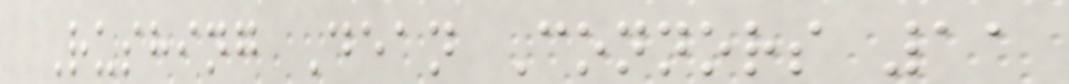Rushing Dean Connors 11
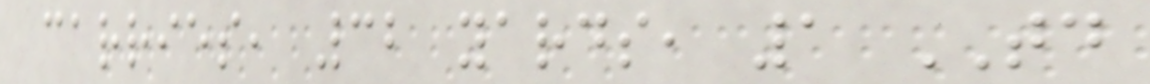carries, 32 yards, 1 TD
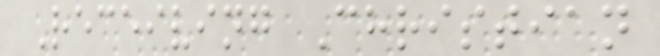Receiving Christian
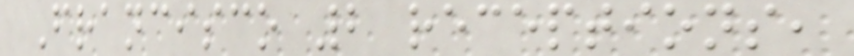Francisco 2 receptions,
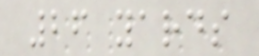26 yards
